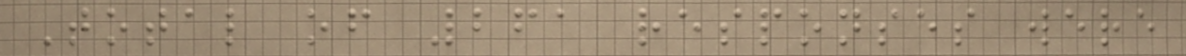Total of 261 responses were
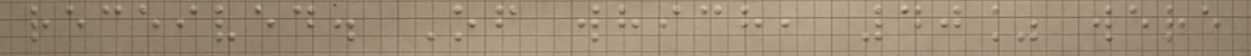received. Of which, 40% were
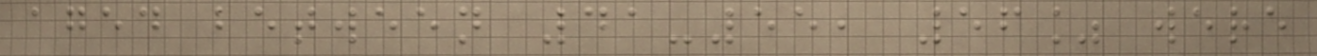aged between 41-55, 56% were
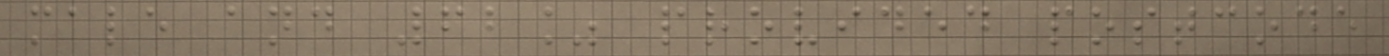male and 62% provided postcode
